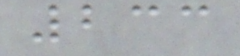233
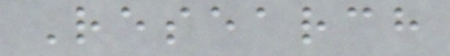Research
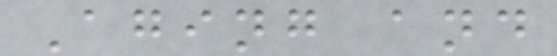Aging and
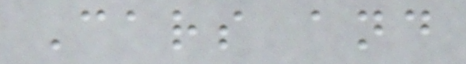Cars and
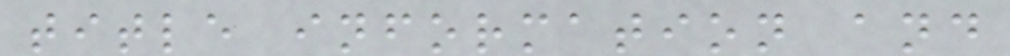title information and
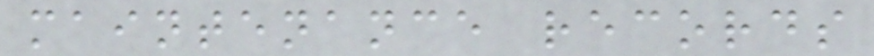maintenance records
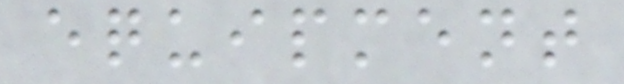equipment
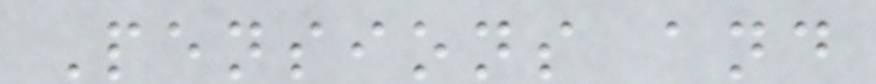Pensions and
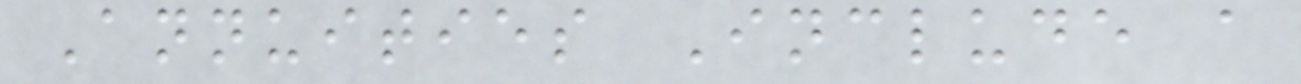Annuities Include a
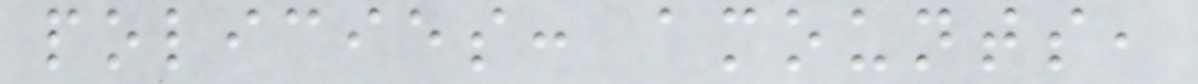policies: amounts,
